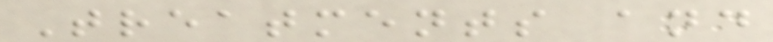Treatments and
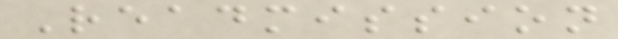Readmission
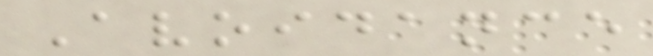Avoidance
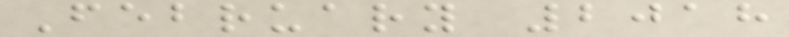February 2018
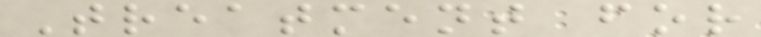Treatment for
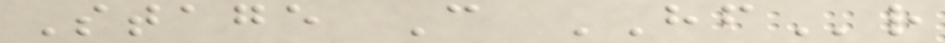Stage C HFr
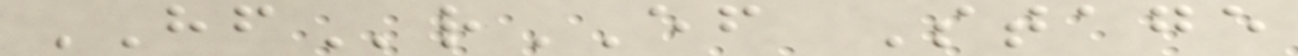HFrEF Stage
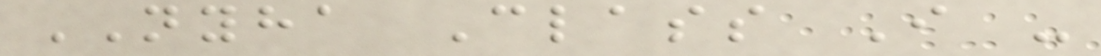NYHA Class I -
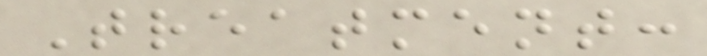Treatment:
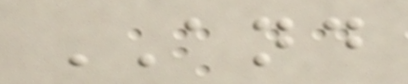AND
